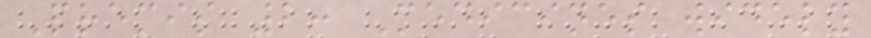Premis 2: Medicines widely
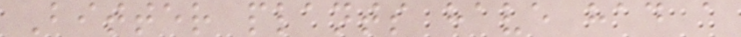Bitter plants have had a
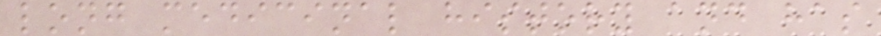long medicinal history and has
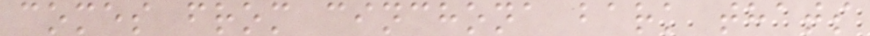comes from cinchona bark thats
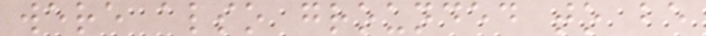were also grounded to be
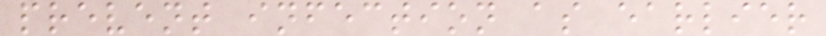prevent infection as earlier
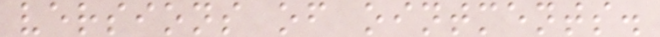versions of ointments.
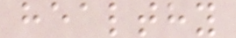healthy
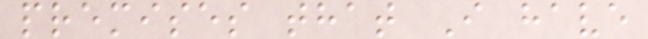premises that I have
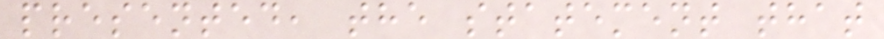presented, the statement that
